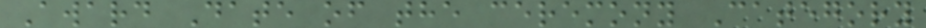Award Date of the ceremony Category
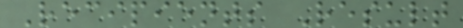Recipients Result
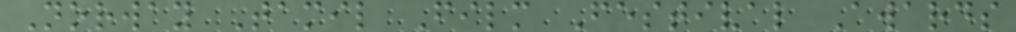Norway Tamil Film Festival Awards
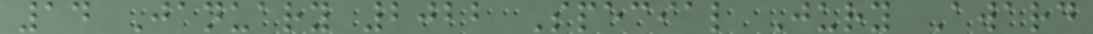14 January 2022 Special Jury Award
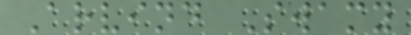Arvind Swamy
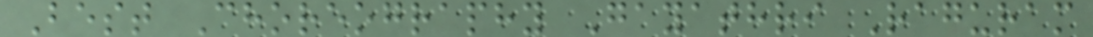Best Choreography Gayathri Raguram
